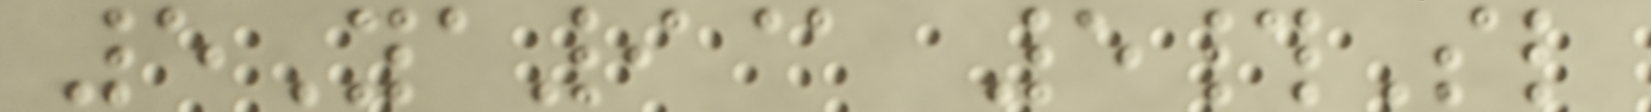5Ya9@ 5#Sl
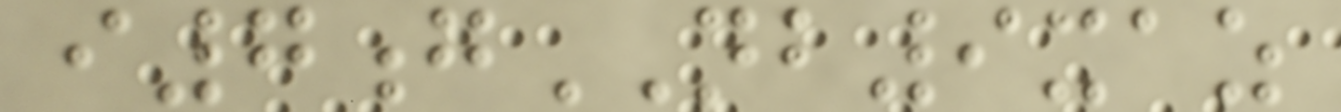i7gNB9xaz
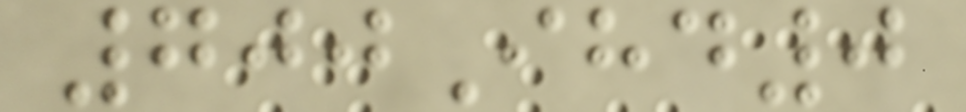700Ihd0
